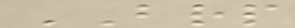BRP
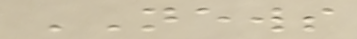NEWS
